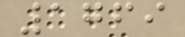1769
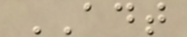ADT
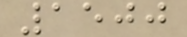1500
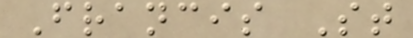Francis St
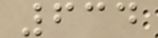634
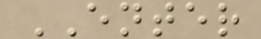ENTER
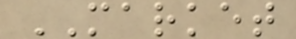MARKET
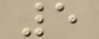5
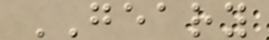GEARY
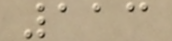113
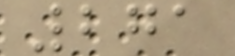271
